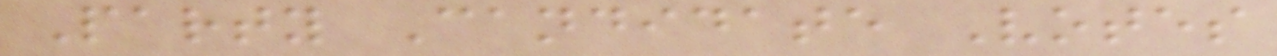Party Candidate Votes
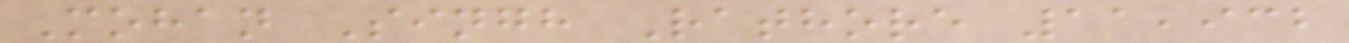Mohan Singh Rathore 11,932
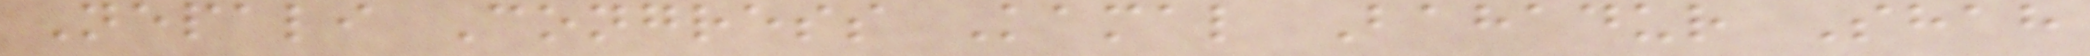Nepali Congress Kamal Bahadur Shah
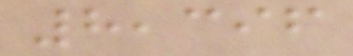8,396
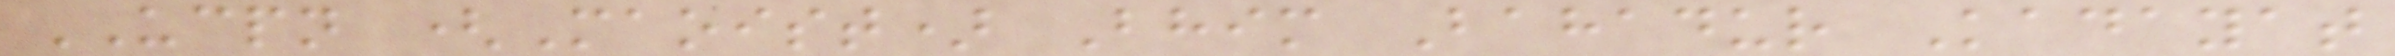UCPN (Maoist) Bhim Bahadur Kadayat
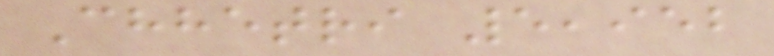Chhetri 5,952
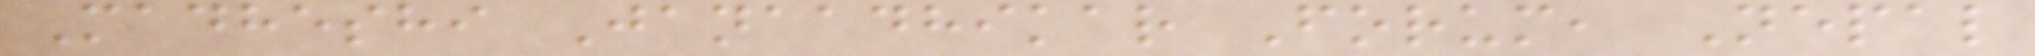Madheshi Janaadhikar Forum, Nepal
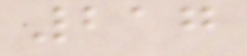217
